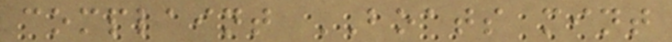complaint BOATS mint
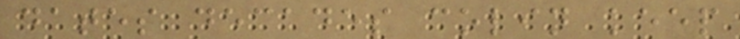dates decades colin keep
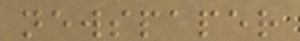newspaper
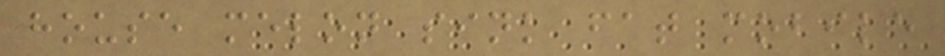house melon sink fat mobile
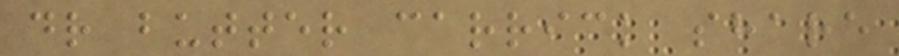dr butter carrick share
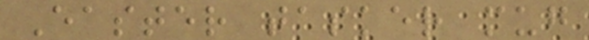Easter tasker mug
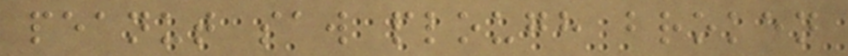peanut saw plough broken
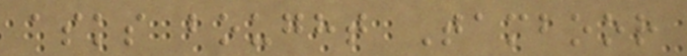asks bought Tamboor
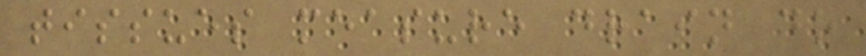tissues measure drain do
